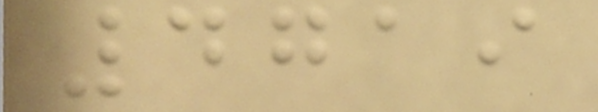4719
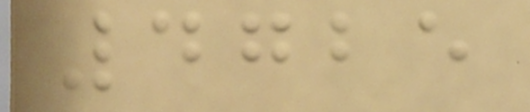4725
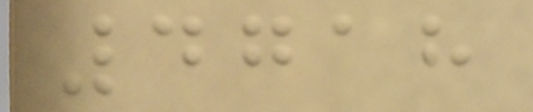4718
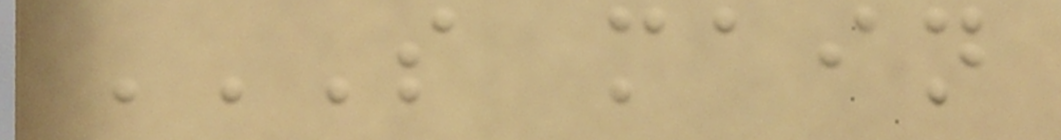S MAIN
